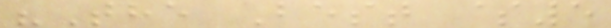"The Best $5
